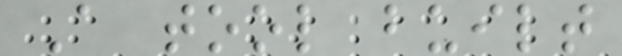A tool built
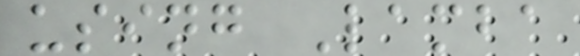using Lamba
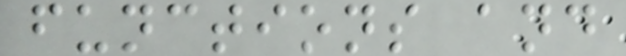functions and
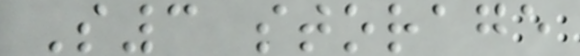S3 storage
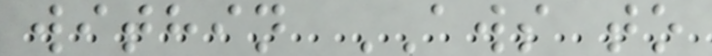within AWS to
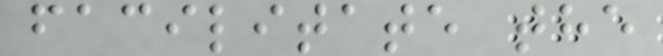facilitate the
